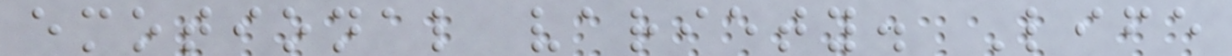emotional variety. Life
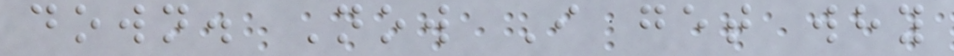down. Now I get why
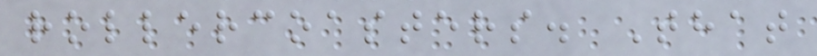rollercoasters. That
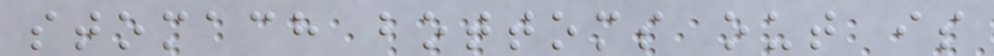stomach bottoms out is
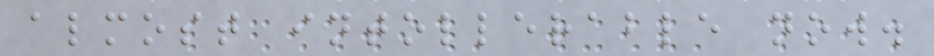almost intollerable now.
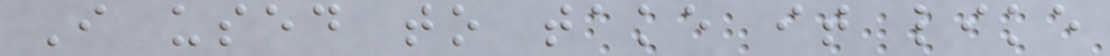I used to take it like
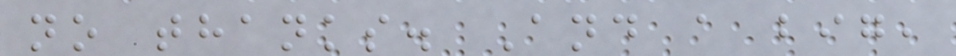no thanks. And a big,
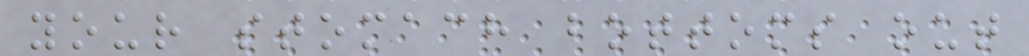your stomach bottoms out
